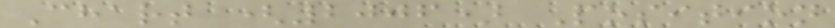Chart (2006) Position
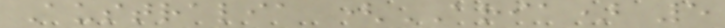Australia (ARIA) 5
